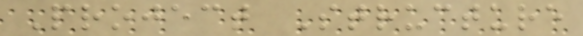Project Structure
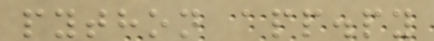python app.py
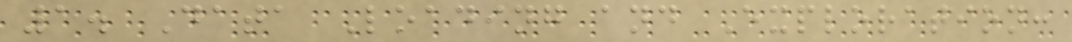1. Data Loading and Exploration:
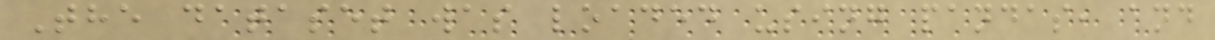The dataset was loaded using pandas, and
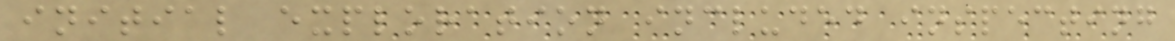initial exploration included inspecting
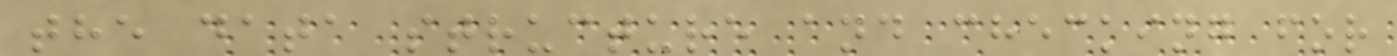the data structure and checking for
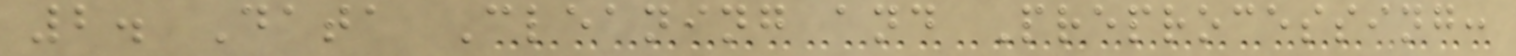2. Data Cleaning and Preprocessing:
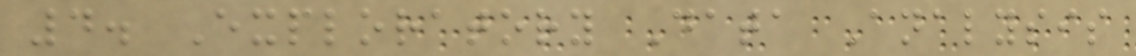4. Exploratory Data Analysis
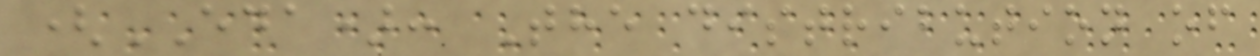(EDA): The distribution of
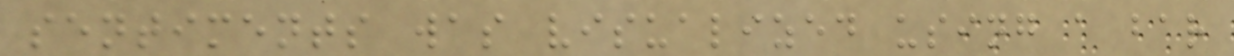sentiments was visualized using a bar
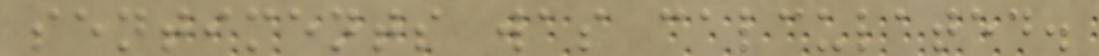sentiments was calculated.
